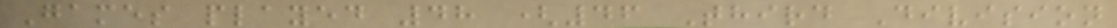Games played 48 (46 Third Division
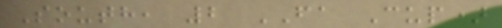South, 2 FA Cup)
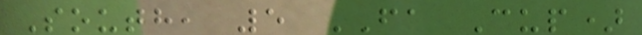South, 5 FA Cup)
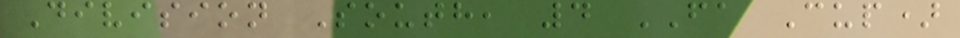Division South, 4 FA Cup)
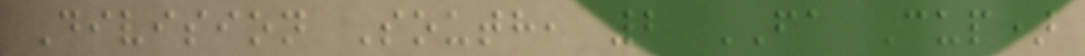Division South, 2 FA Cup)
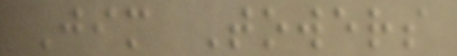Jim Towers
